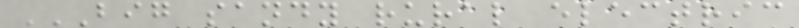BIG SANDY RURAL ELECTRIC
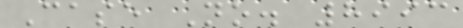Case No. 8993
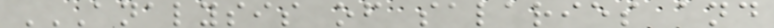ANALYSIS OF SALARIES AND
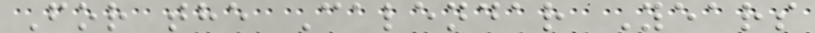For the Calendar Years
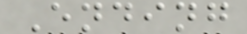Ending
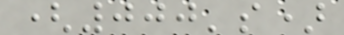(000's)
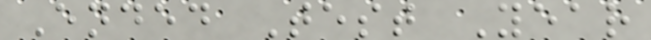Ended Test Year
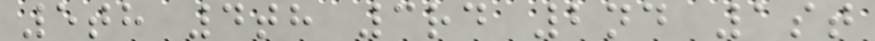5th 4th 3rd 2nd 1st
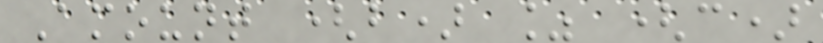Amount (b) % (c)
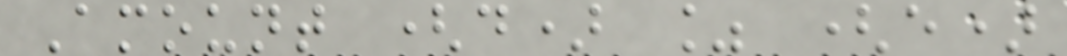Amount (d) % (e)
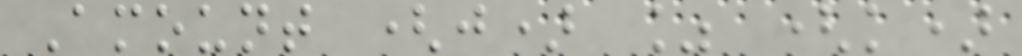Amount (j) % (k)
